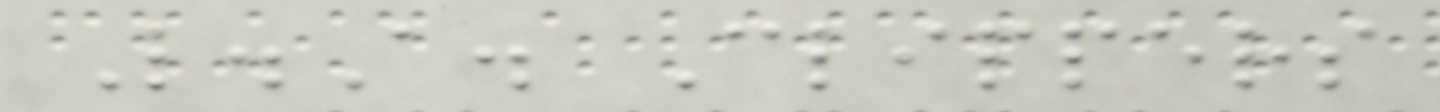L.A. Clippers
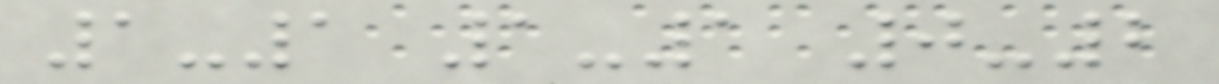1-1 1-1 0-2
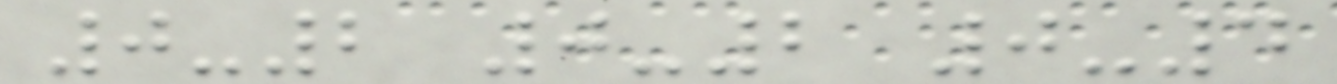0-2 0-2 0-4
